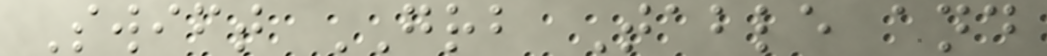Swift GRB Table and
